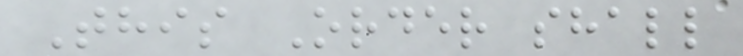This Order shall
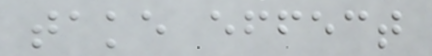take effect
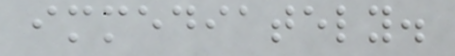immediately.
